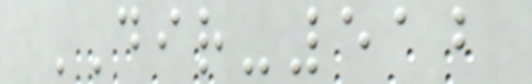DIR-512
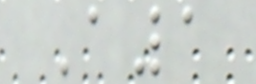A1
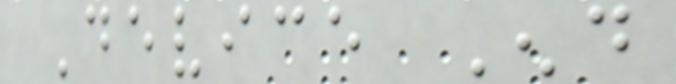Device End
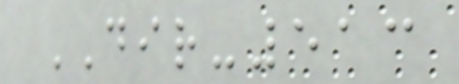DIR-513
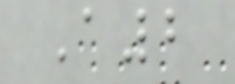A2
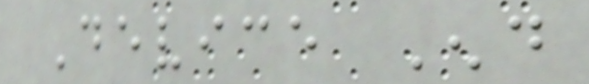Device End
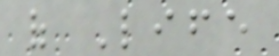of Life
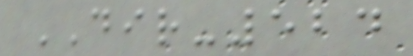DIR-524
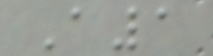A1
